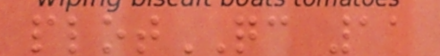plotQC 11
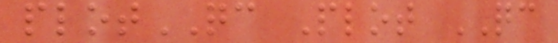plotQC Plot QC
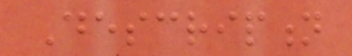Description
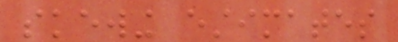skewing estimates
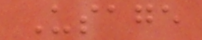Usage
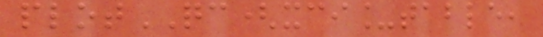plotQC(xci_table,
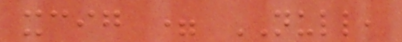xcig = NULL,
